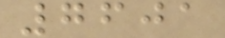7601
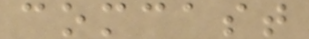comcast
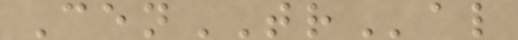CenTRal
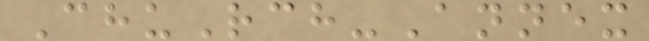ChuRch-Annex
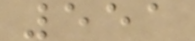551
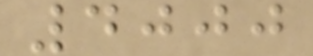4000
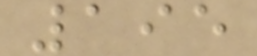195
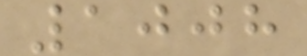1008
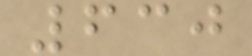630
